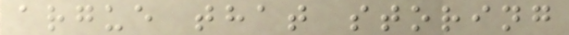argue that storing
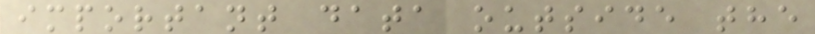important data outside the
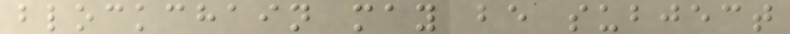blockchain may be subject
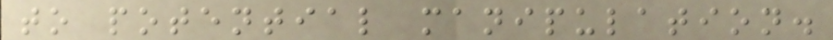to potential manipulation.
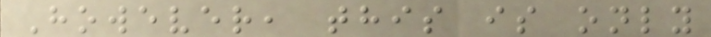However, this is only
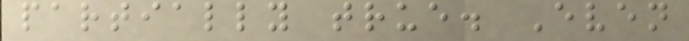partially true. Even
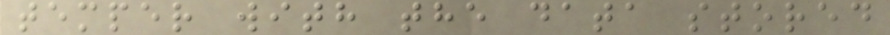temper with the data stored
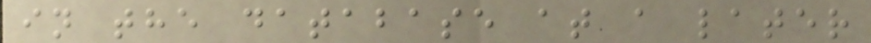in the database at a later
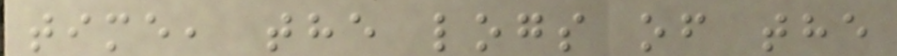time, the logs of the
